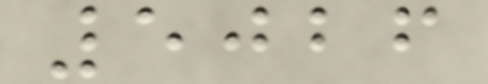5026
